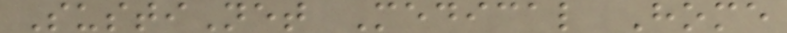SustiNet Medical Home
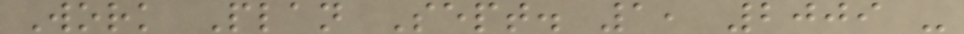Work Plan Sept. 1, 2009 -
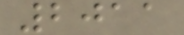2011
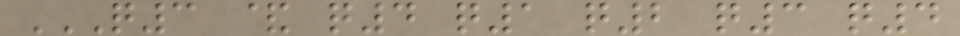Q3 & Q4 Q1 Q2 Q3 Q4
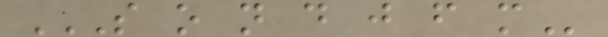S O N D J F M
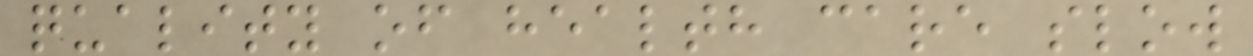quality of health care slow
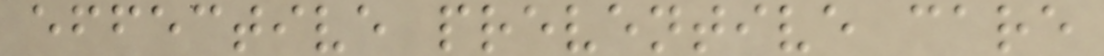effective preventive care
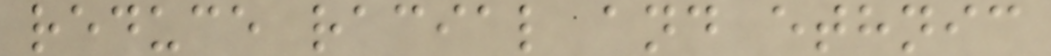reduce racial and ethnic
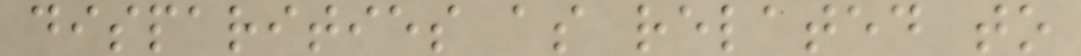disparities as related to
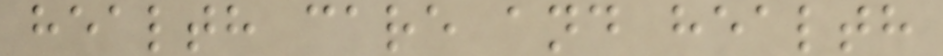health care and health
